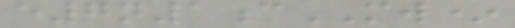e7n1cMW*
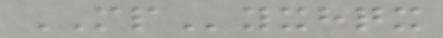MPyxhqx
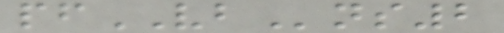pfVBns2
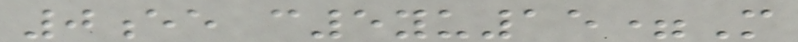0ee c5yu15=M
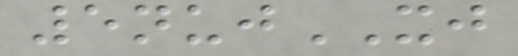5nujXJ
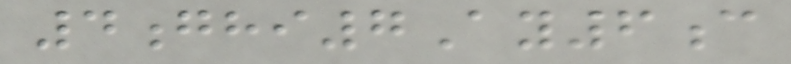4ghi7Ay6c
